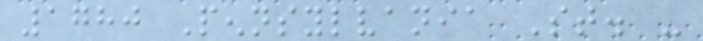1780 Pennsylvania St. -
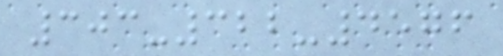303-322-4576
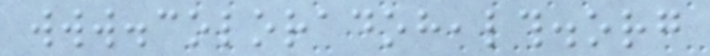www.coloradohealth.org
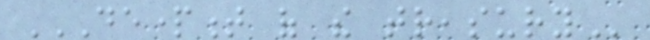DEPARTMENT OF THE TREASURY
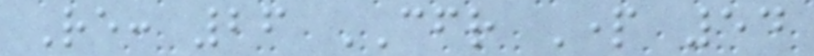Re: 26 CFR Part 54
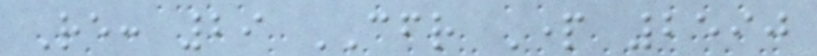Re: 29 CFR Part 2590
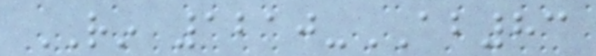RIN 1210-AB83
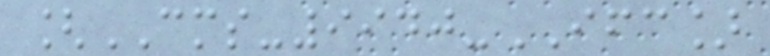[CMS-9940-IFC]
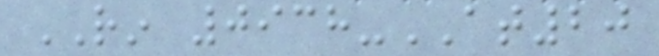RIN 0938-AT20
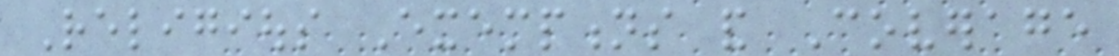Religious Exemptions and Coverage
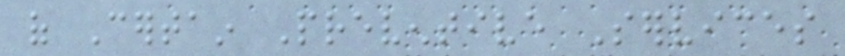of Certain Preventive Services
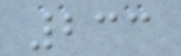233
